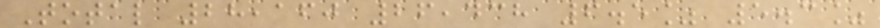Total 28,160 26,438 6.5% 5.3%
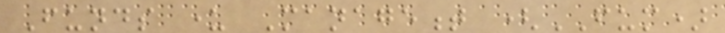Funds under Management (FUM)
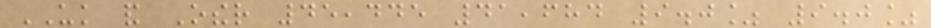UK and Other 45,445 41,684 9.0% 9.0%
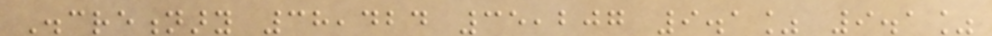Discretionary 38,424 35,207 9.1% 9.1%
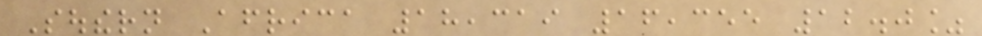Southern Africa 18,319 16,355 12.0%
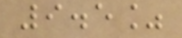9.5%
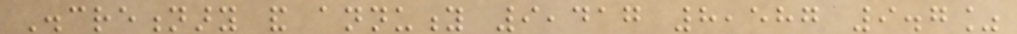Discretionary and annuity 9,417 8,587 9.7%
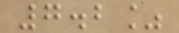7.2%
